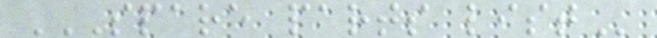SPARE PARTS LIST
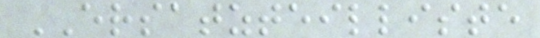ERSATZTEILLISTE
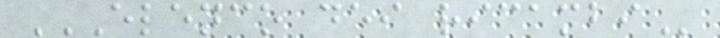ELENCO DEI RICAMBI
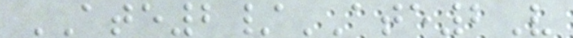ATE2/ATE2V
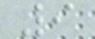9
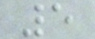5
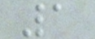1
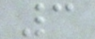3
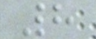8
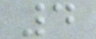4
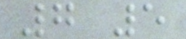7 5
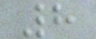8
